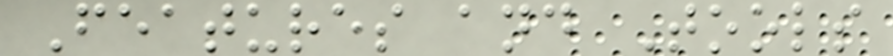Features and Tools
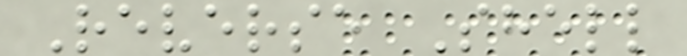Reverse Shell
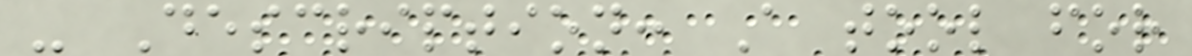- Description: A tool for
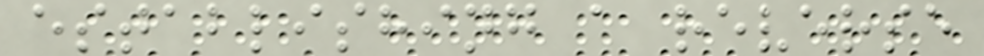establishing a reverse
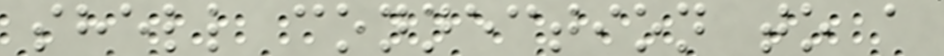shell connection to a
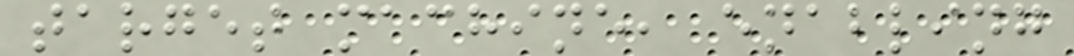target machine, enabling
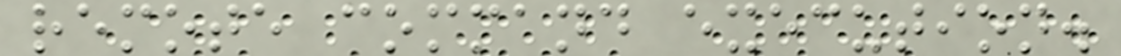remote command execution.
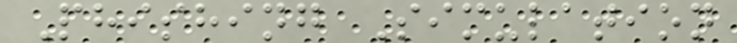Phishing Simulation
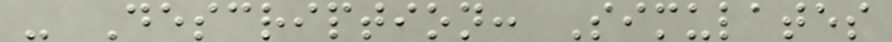- Description: Simulates
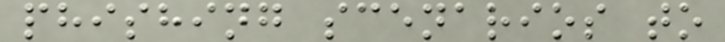phishing scenarios to
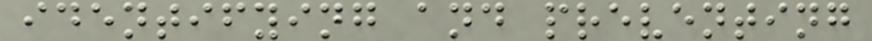identifying and preventing
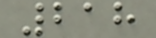218
